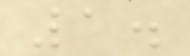1.
